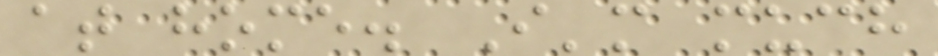at home. I'm much
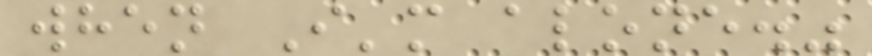when I'm alone."
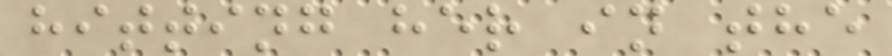hitting her in the
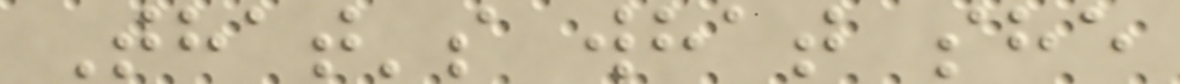That's what she
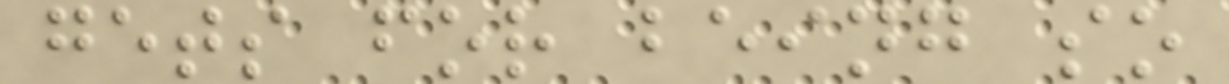gets for being so
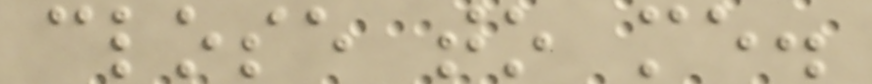close to me.
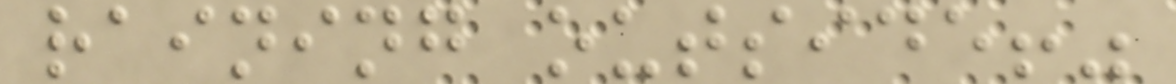raining outside!"
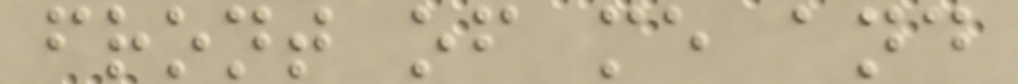front of me and
